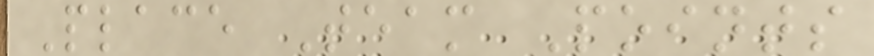Place Team Points
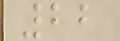22
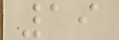19
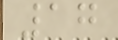17
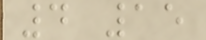4 15
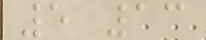5 13
